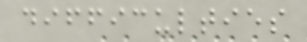difficulties
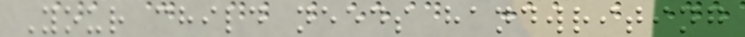Your child needs handwriting
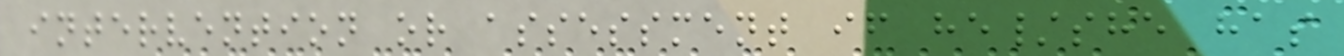intervention or assessment if he/she has
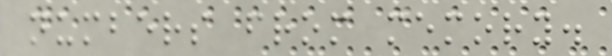numbers from memory.
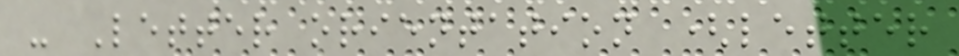- Letter orientation (letter
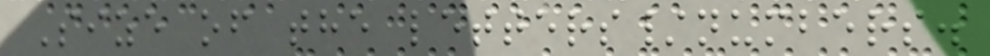Size of the letters/numbers.
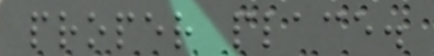proper place.
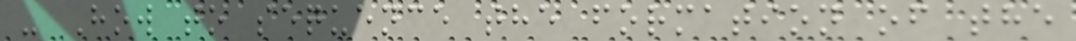- How to sequence the formation of the
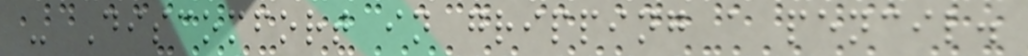- Discomfort in gripping a pencil.
